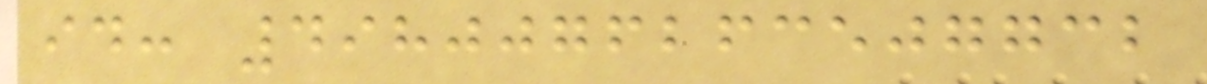id: 4980076263507732
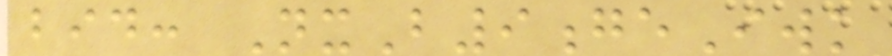bid: NxB9geIwk
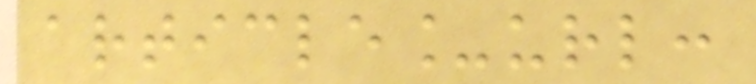article_url:
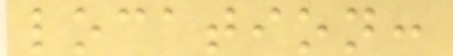location:
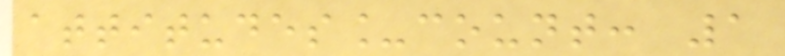attitudes_count: 1
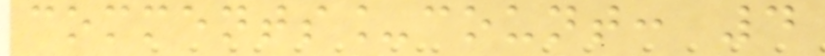comments_count: 4
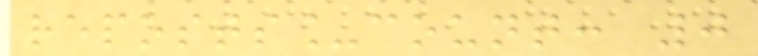reposts_count: 0
